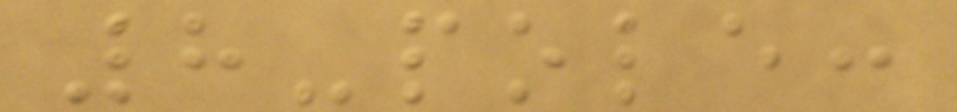8-pole:
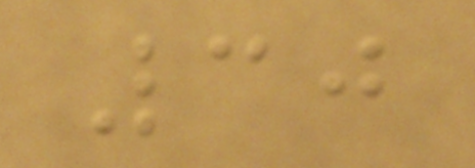30
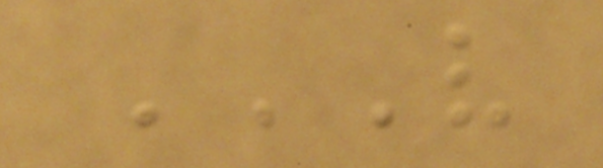V
